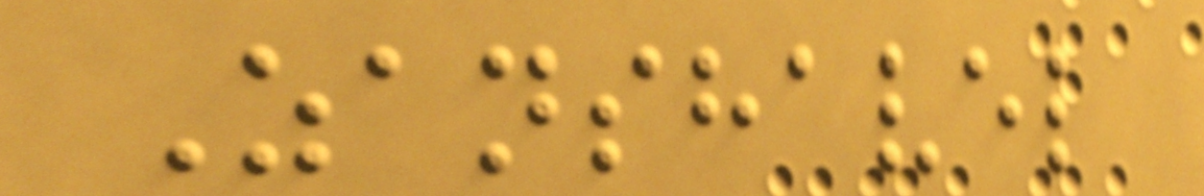Zanshavel
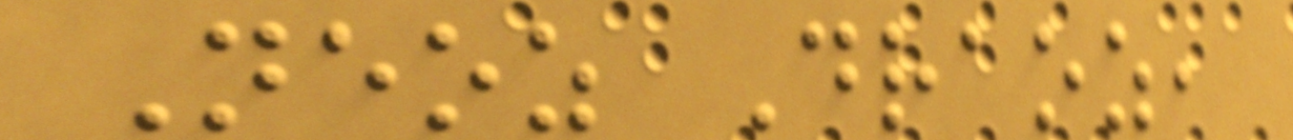Neoz Draoz,
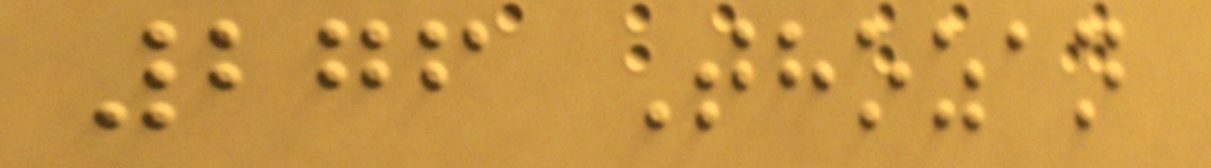276 Thozan
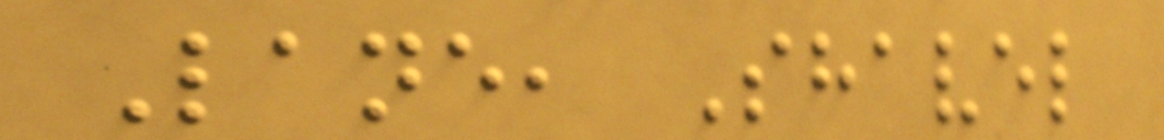Lane, Shavel
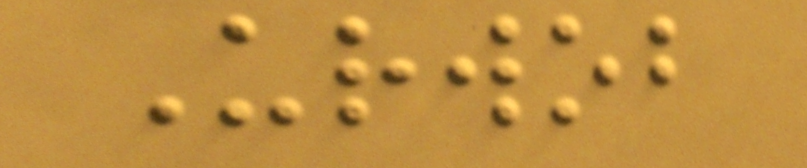Urwob
